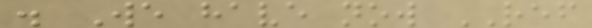. We have now REF
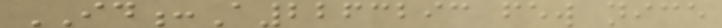ID:A2263293 few nice
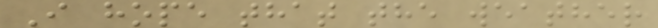I hope that the weather
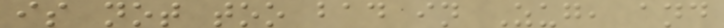is not too bad in Zug, and
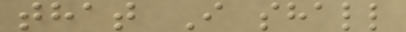that I shall
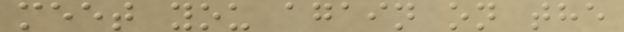meet you again on the
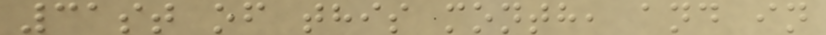31st of this month, and in
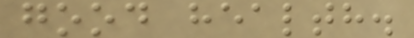good health.
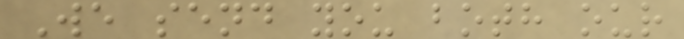We send you both our
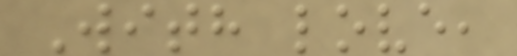With love,
